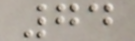74
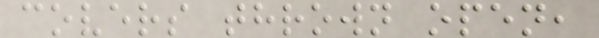covers thrown open,
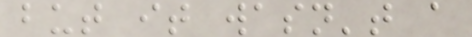but it wasn't a
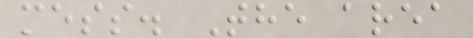mess. The area
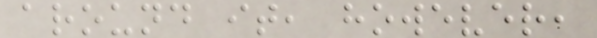around it, however,
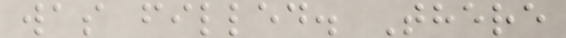was filled. There
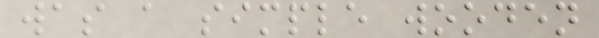was a simple wooden
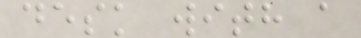desk with a
